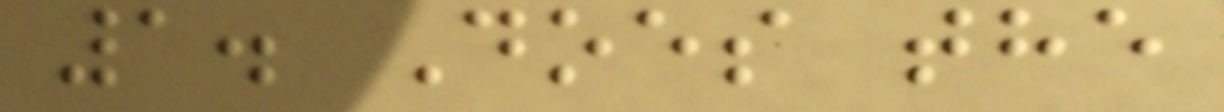1. Does the
